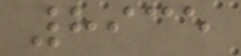8935
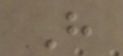H
